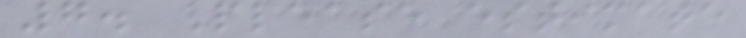7. Please estimate
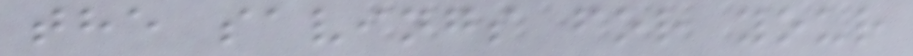the savings for your
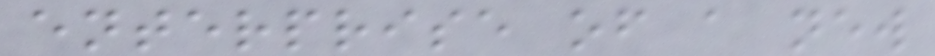enterprise of a new
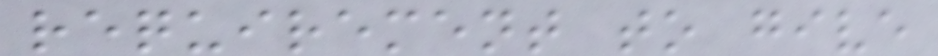requirement to give
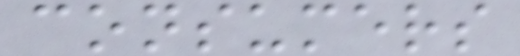consumers
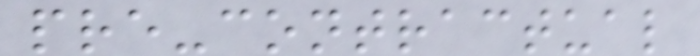pre-contractual
